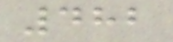482
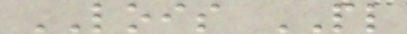LOIS PL
